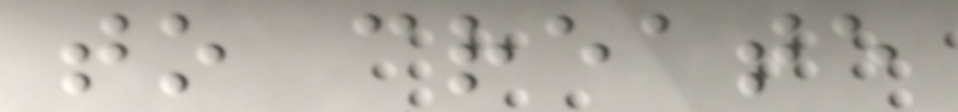to create
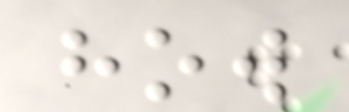how
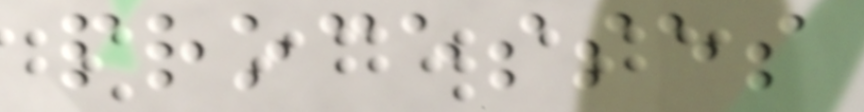processes
